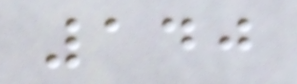140
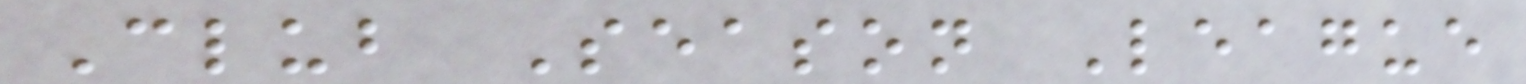Club Season League
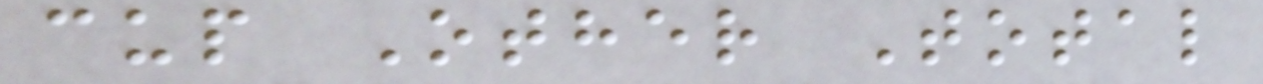cup Other Total
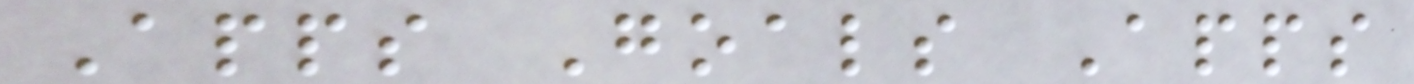Apps Goals Apps
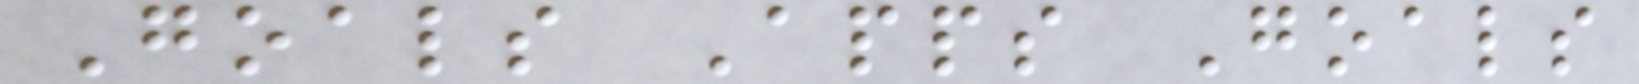Goals Apps Goals
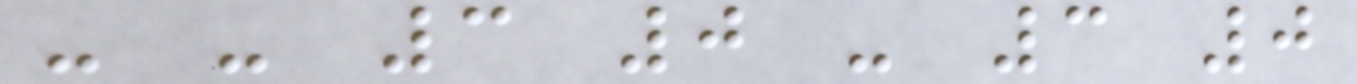- - 3 0 - 3 0
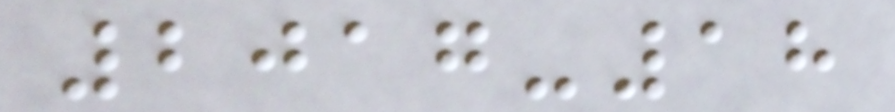2017-18
